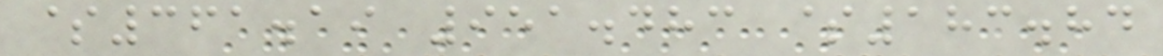$361.19 951.483 $183.84
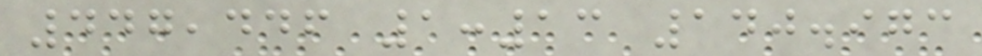447,446 1:13 140.973
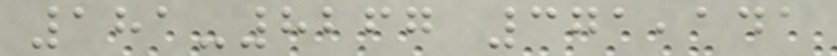181-8267 371,141
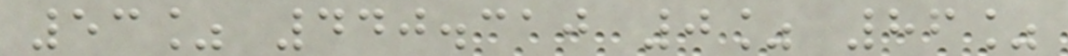53% 440.310 0% 86%
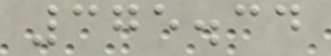375.34
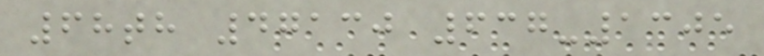68th 47130 637-1305
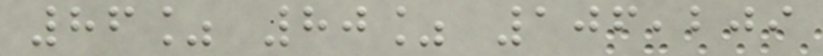86% 80% 106,209
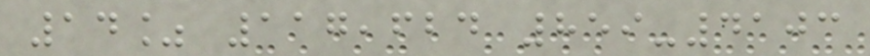14% 117,624 859-4103
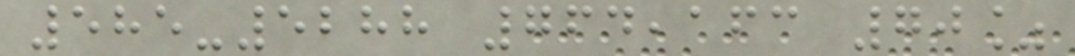585-5288 764,163 70%
